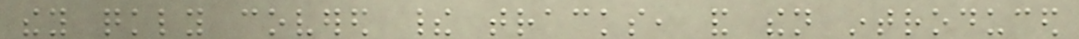they quickly covered their tracks, and then introduced
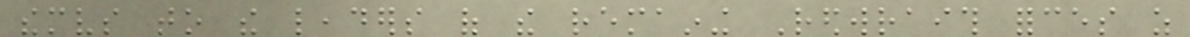themselves to the leaders of the remaining Redwraith forces as
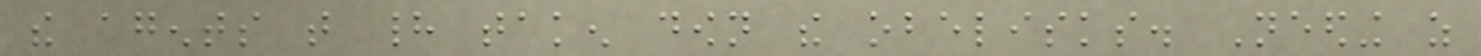the agents that had taken down the obelisks. Needing as
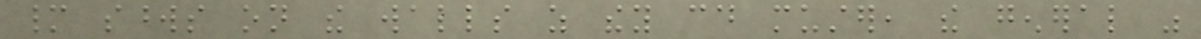many swords on the walls as they could muster, the general was
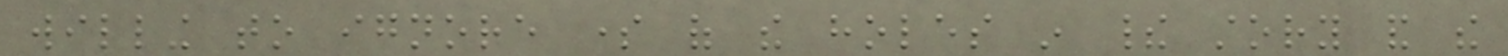willing to ignore some of the holes in their story and the
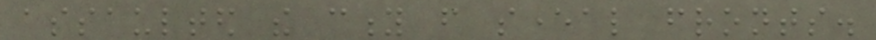assaulted the city from several fronts.
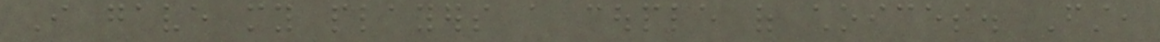I gave my players a couple of choices. First,
